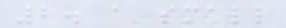2. a small
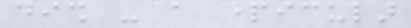dish - a particular
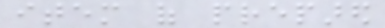item of prepared
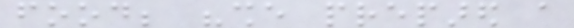food; "she prepared a
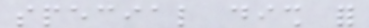special dish for
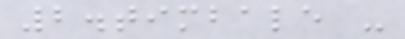2.timbale -
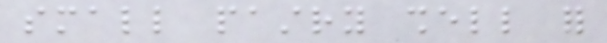small pastry shell for
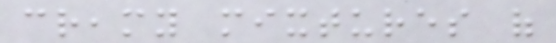creamy mixtures of
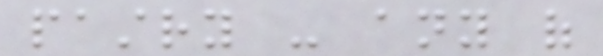pastry - any of
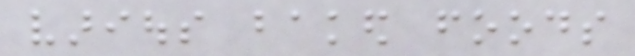various baked foods
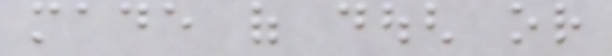made of dough or
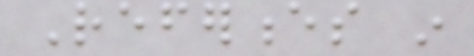References in
